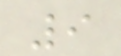9
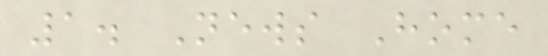1. News Home
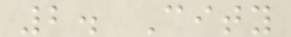2. City
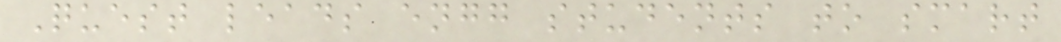Quest leads engg students to smart
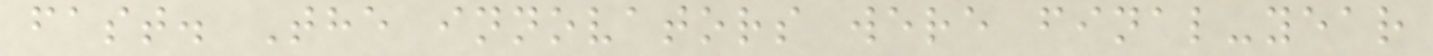fast. The innovators were final-year
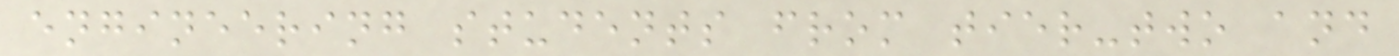engineering students from tier-two and
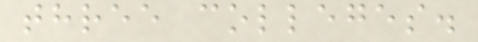three colleges.
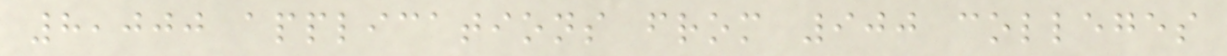8,000 applications from 900 colleges
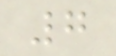7
